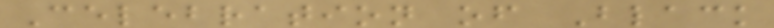Celebration of Black
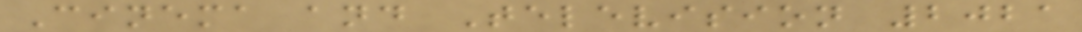Cinema and Television 2021
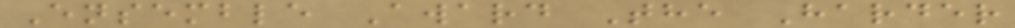Ensemble Award The Harder
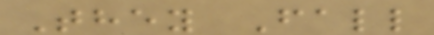They Fall
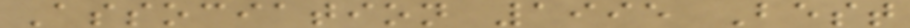Association 1995 Best
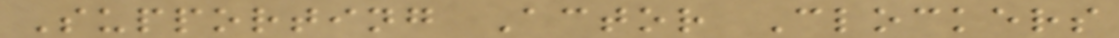Supporting Actor Clockers
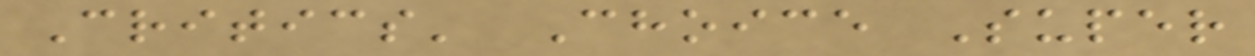Critics' Choice Super
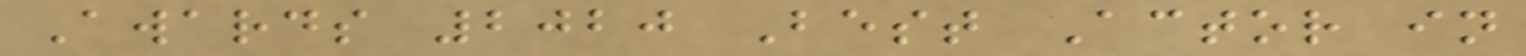Awards 2020 Best Actor in
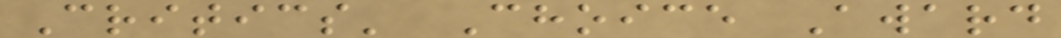Critics' Choice Award
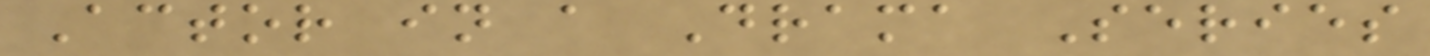Actor in a Drama Series
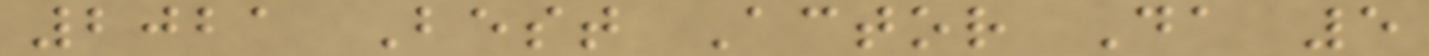2021 Best Actor Da 5
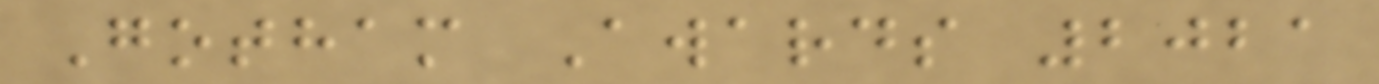Gotham Awards 2021
